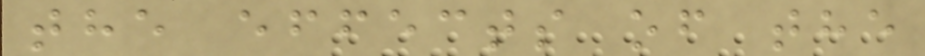the effects of the
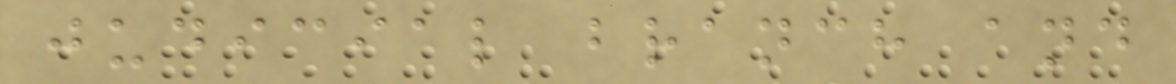judicial branch and
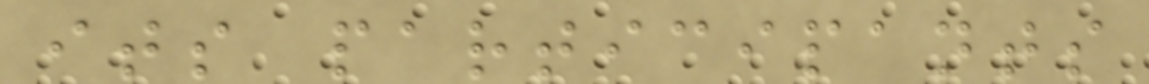its participants
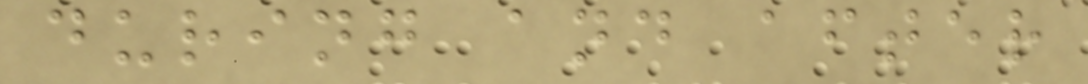during and after
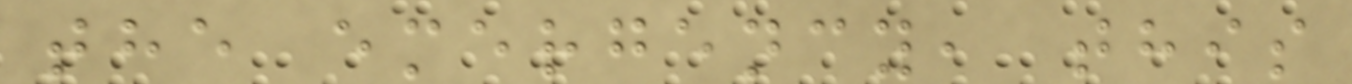the emergency, this
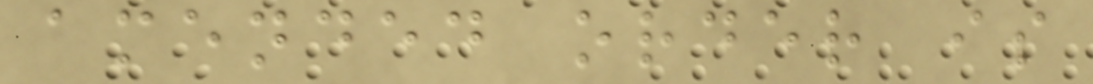amended order is
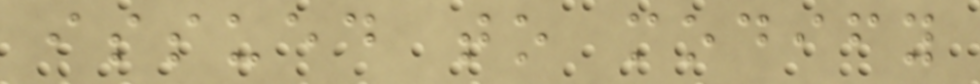issued to modify
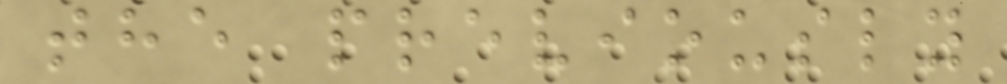the previously
